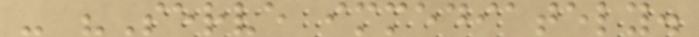- "Serve immediately.
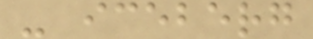- iceberg
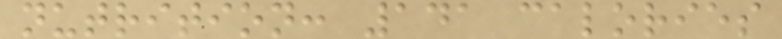nutrition: 141 calories
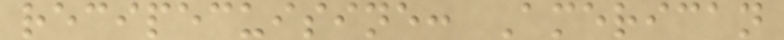recipecuisine: American
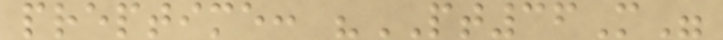preptime: "PT36M"
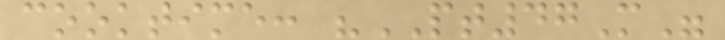cooktime: "PT47M"
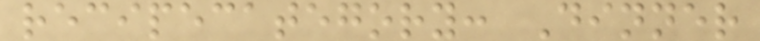recipecategory: Dinner
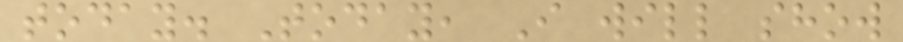today. Today, I will show
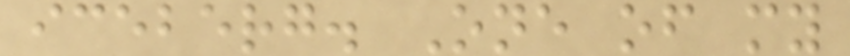iceberg. One of my
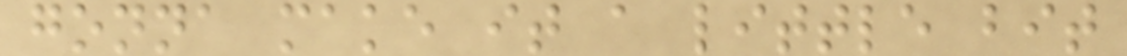gonna make it a little bit
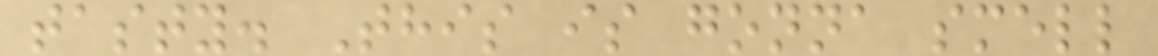tasty. This is gonna smell
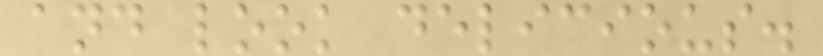and look delicious.
